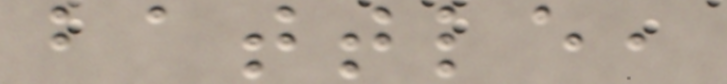battle,
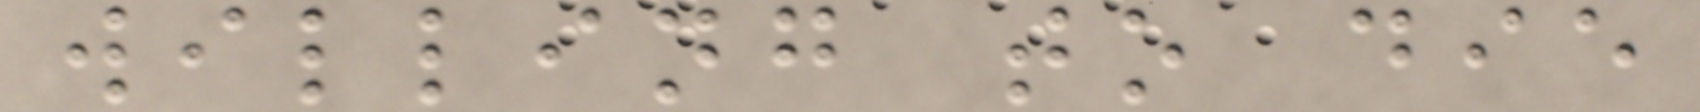willing to die
